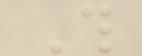This
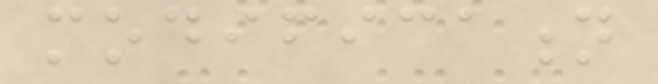modification
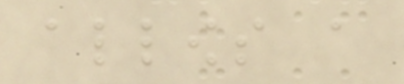allows a
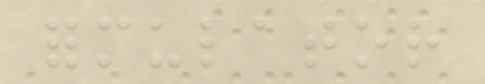formulator
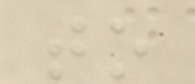to
